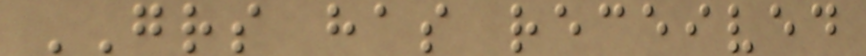GRS has received
